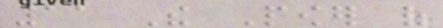11 The Power of
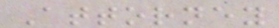Attorney
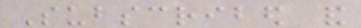Subscribed and
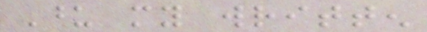Upon my written
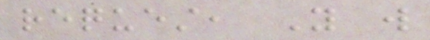request, You will
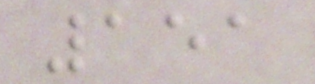151
